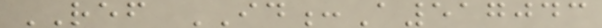REF ID:A517043
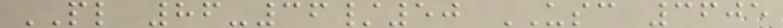PL 86-36/50 USC 3605
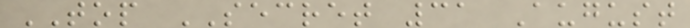TOP SECRET 31 August
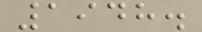1948.
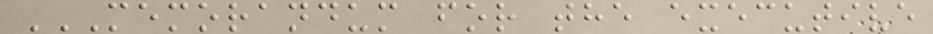MEMORANDUM FOR THE EXECUTIVE
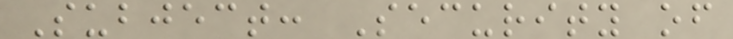Subject: Security of
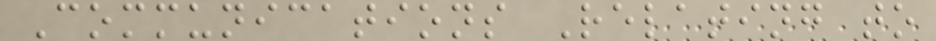Communications Relating to
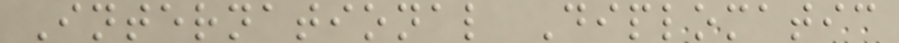International Diplomatic
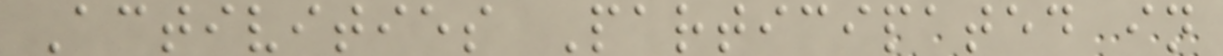Activities Participated in
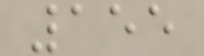155
